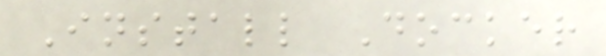Install Docker
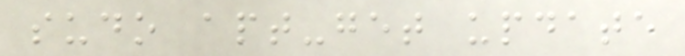sudo apt-get update
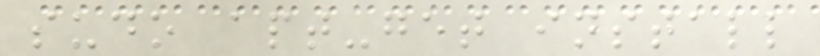sudo apt-get install
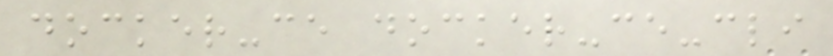docker-ce docker-ce-cli
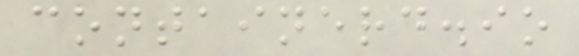containerd.io
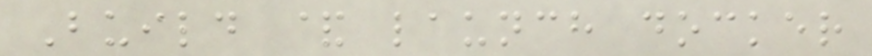Build & launch docker
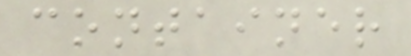container
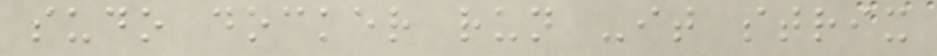sudo docker run -it strix
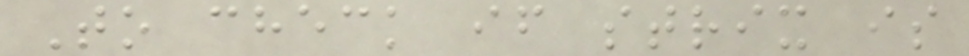To check if strix is
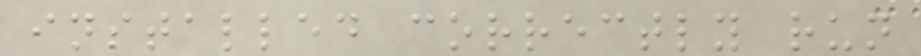installed correctly run
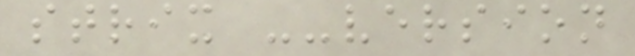strix --version
